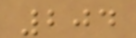204
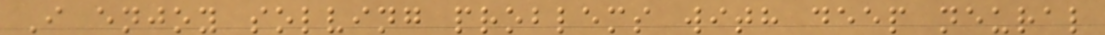I enjoy solving problems with deep neural
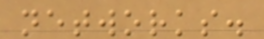networks.
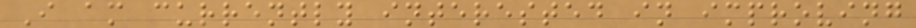I am currently interested in improving
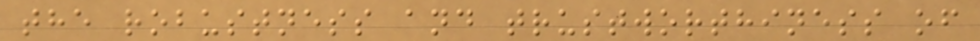the robustness and trustworthiness of
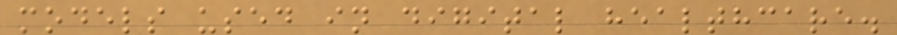models used in digital healthcare.
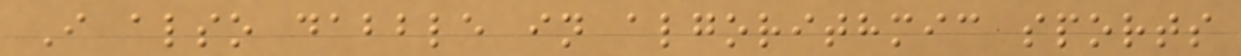I also dabble in algorithmic sports
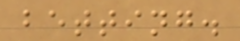betting.
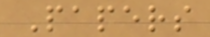Papers
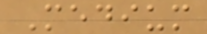Medium
